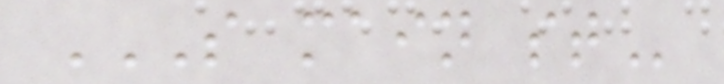S MAIN ST
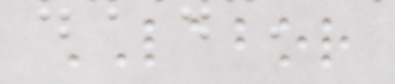LABOR
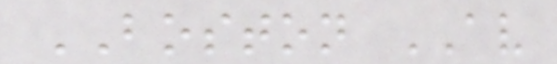BOSTON AV
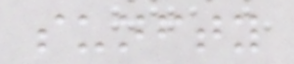sunfty
